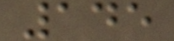145
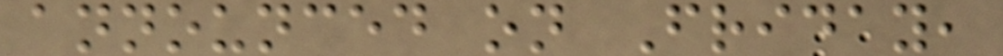announced on Friday,
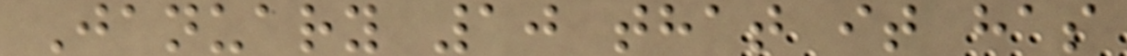January 10 that it has
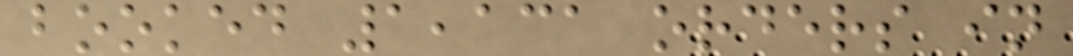booked 1,131 orders in
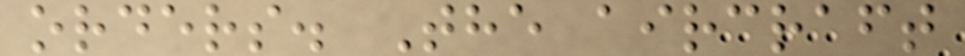orders. The aircraft
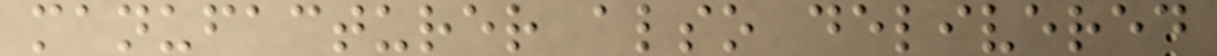manufacturer also delivered
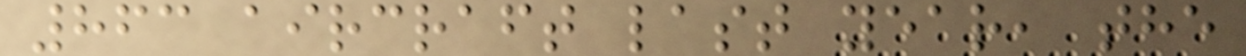863 aircraft last year, the
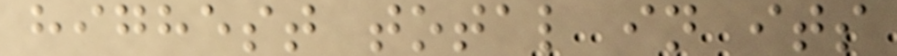highest total in its
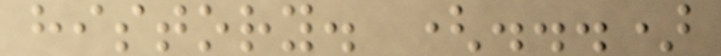history. (...)
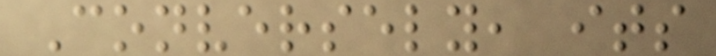Conversely, its
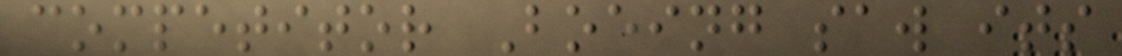competitor Boeing saw its
